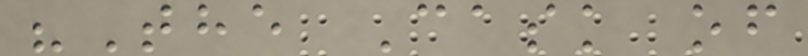"The Cask of
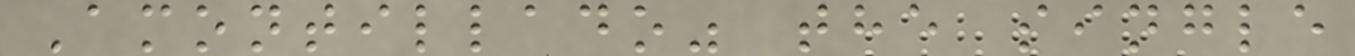Amontillado" the single
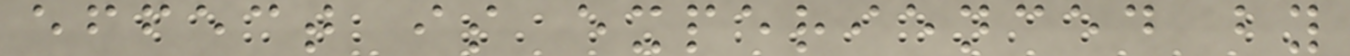effect is experienced by
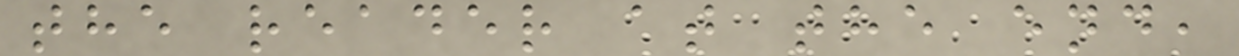the reader at the end,
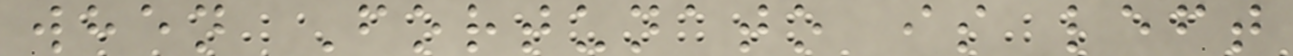when Fortunato is left
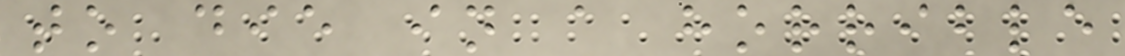to die in a horrible
